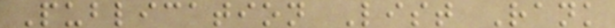Publication List Rank
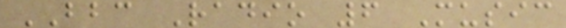BBC Radio 6 Music
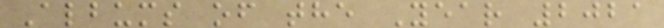Albums of the Year 2021
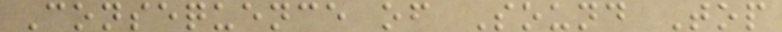Consequence of Sound Top
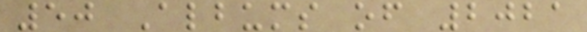50 Albums of 2021
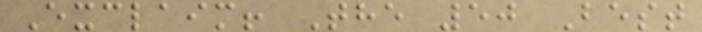Exclaim! The 50 Best
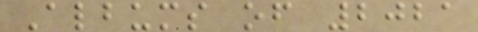Albums of 2021
